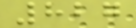827
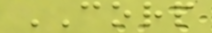CORP
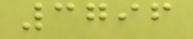3796
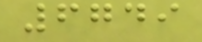6749
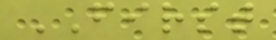FIRST
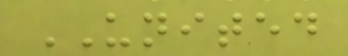UNITED
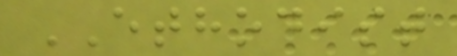ETHODIST
